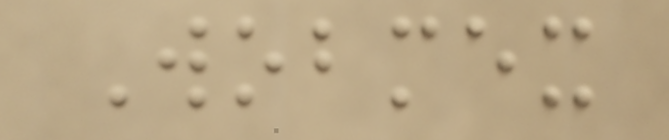Wobmex
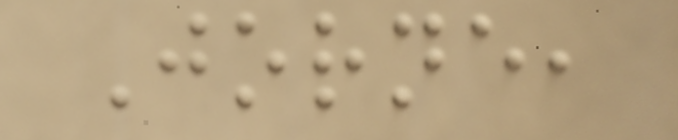Jorne,
